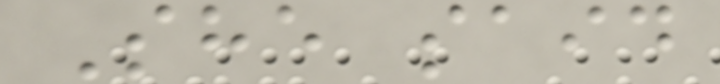She said
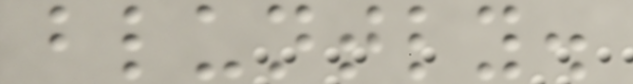bluntly.
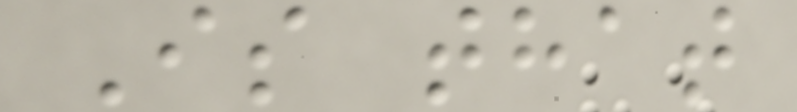Is that
